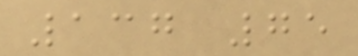137 75
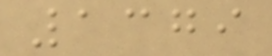1379
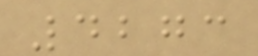4273
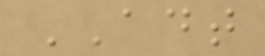ADT
